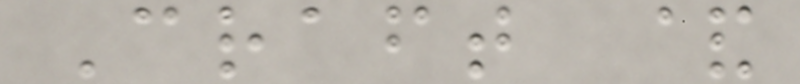Craft &
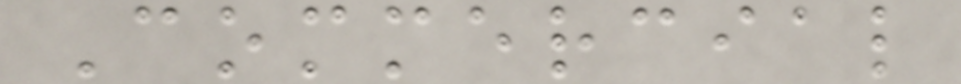Commercial
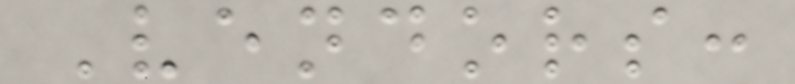Vendors:
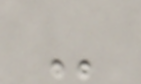-
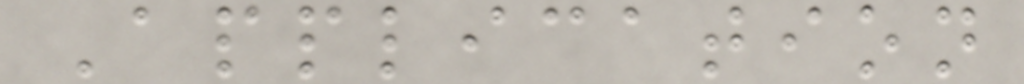Application
